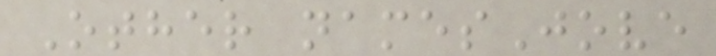Other namesJove
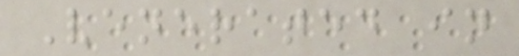Venerated in
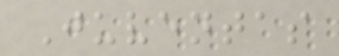Juventas
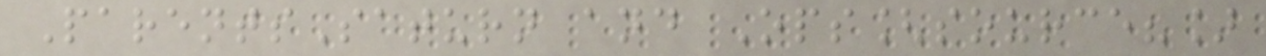ParentsSaturn and Ops[source?]
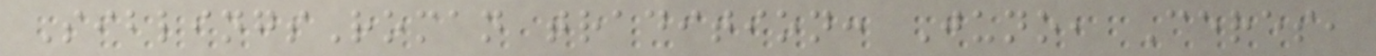SiblingsRoman tradition: Juno, Ceres,
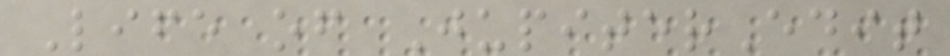Life of JupiterEdit
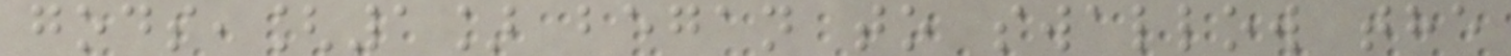gods,[1] began to swallow the
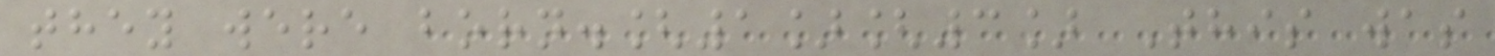they were born.[1][3] This was
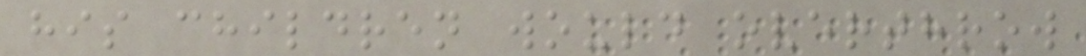his children would overthrow
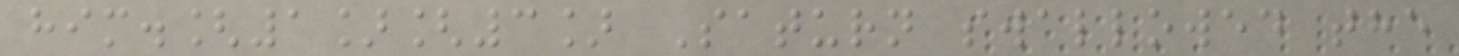him.[1][3] Saturn swallowed the
